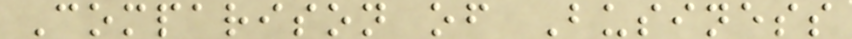Comparison of Business
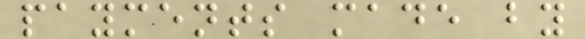payments made by
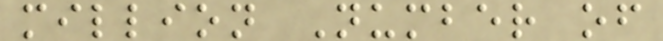million Number of
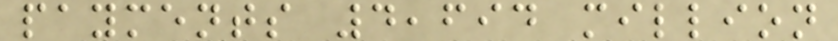payments 4,694 million
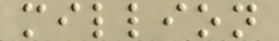million
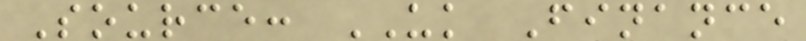Source: UK Finance
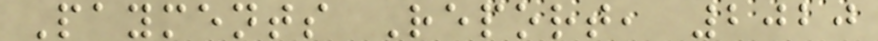Payments Report, 2020
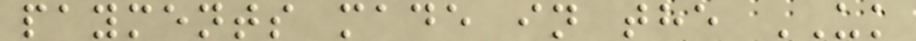payments made in the UK
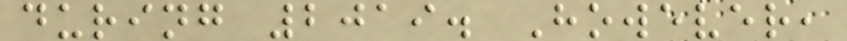during 2019. However,
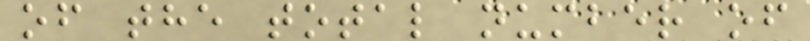of the total number of
